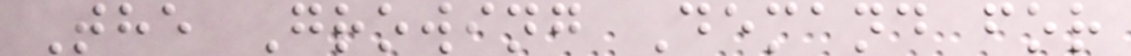The Growing Demand for
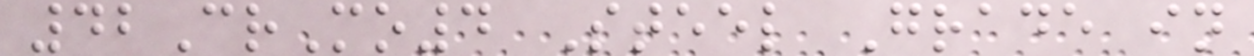42CrMo4 Steel Grade in
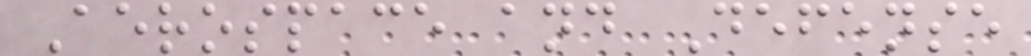Aerospace and Defense
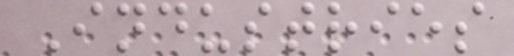Industries
